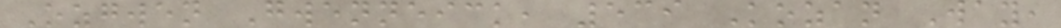Ozgwen Gwenneick, 539 Kozan Way,
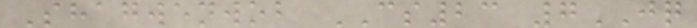Shagwenwob CS23 7JQ
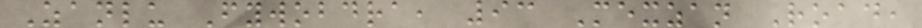Zanlu Fywobdra, 93 Mexzan Road,
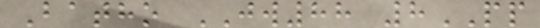Batho JW88 8PP
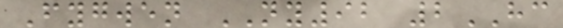Fygwen NY92 2HC
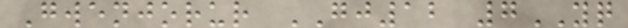Gwenjorur GJ12 7YQ
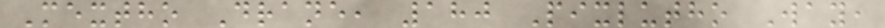Mextho Drane, 180 Pixlutho Way,
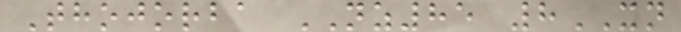Thojorba NZ85 8XN
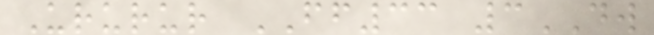Ururur FF33 3DW
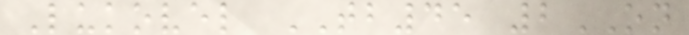Lukovel TB45 2ON
